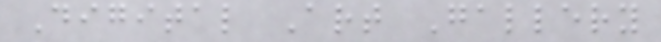Digital Art Gallery
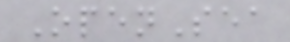OpenSea
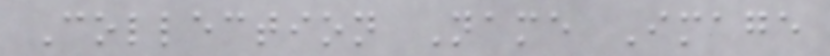Collection Name Image
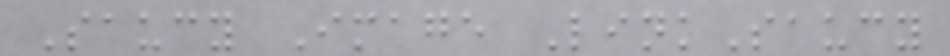Saucy Image LinkSaucy
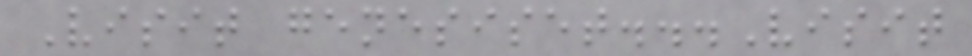Visit genesiset...Visit
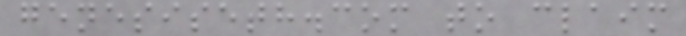genesiseth.com to claim
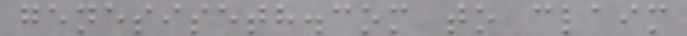genesiseth.com to claim
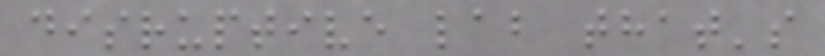disruptive lab that's
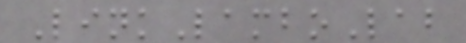LinkLamboLab
